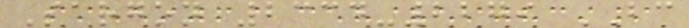Sargon 2334-2279 BC
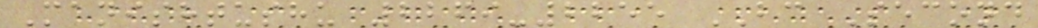Manishtushu 2269-2255 BC Second
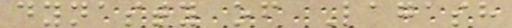dynasty of Lagash
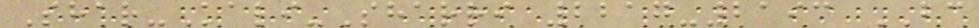Shar-Kali-Sharri 2217-2193 BC
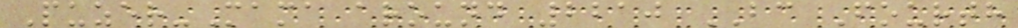Puzer-Mama around 2210 BC Fourth
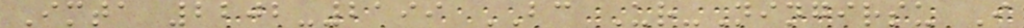Imta 2202-2199 BC Ur-Ningirsu I
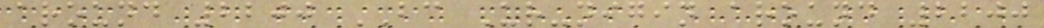around 2200 BC Ur-nigin around 2200
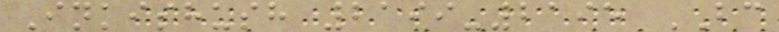Inkishush 2199-2195 BC
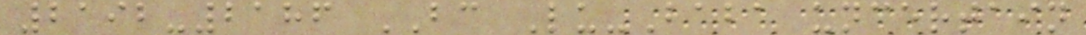2192-2186 BC Lu-Baba uncertain
